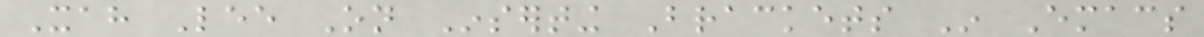Xah Lee On Inserting Brackets In Emacs
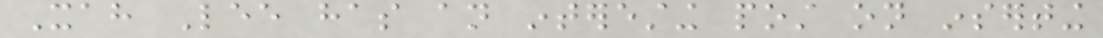Xah Lee has an interesting post on inserting
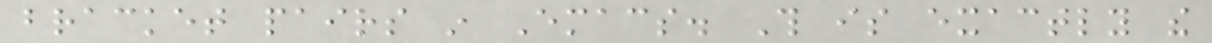bracket pairs in Emacs. This is exactly the
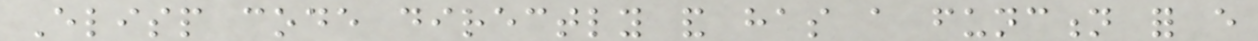Elisp code directly and has a function for every
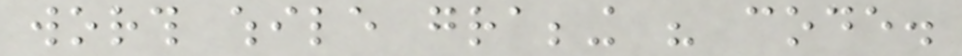worth while grabbing his code.
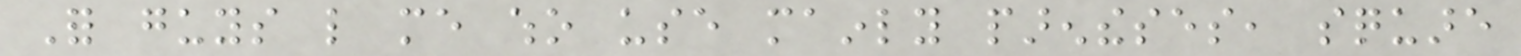For guys like me who use mainly parentheses, square
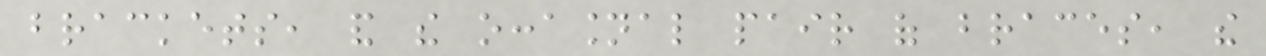brackets, and the occasional pair of braces, the
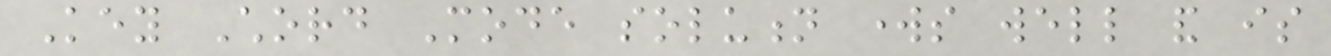Key Chord Mode solution works well and is
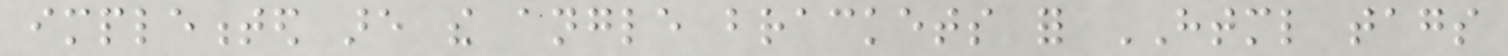implemented are the angle brackets for HTML tags
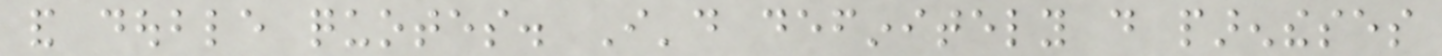and double quotes. I'd definitely do parentheses
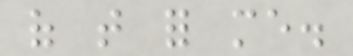of that for me.
